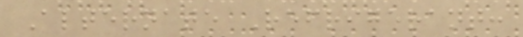Alternate Refrigerant:
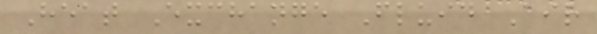Heat Exchange Fluid Air
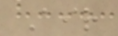Air
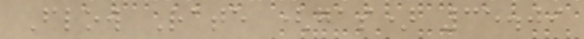Flow Rate (gas) 35.09
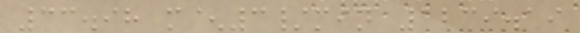33.98 m^3/min 1239.19
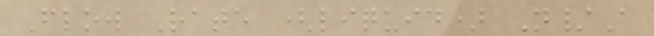Flow Rate (liquid) N/A
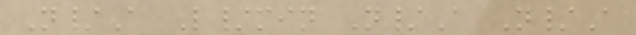N/A L/min N/A N/A
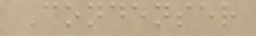Condenser
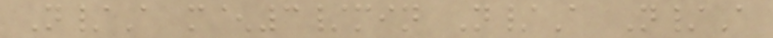N/A m^3/min N/A N/A
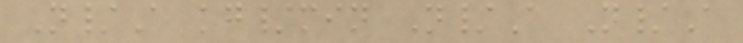N/A kg/min N/A N/A
